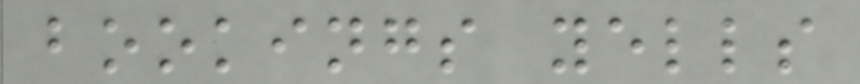bookings yells
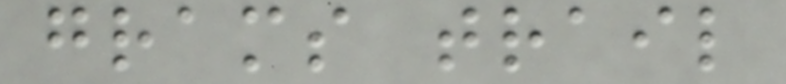grams trail
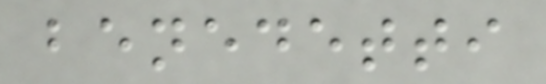benedetti
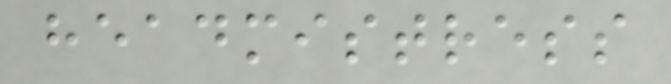headmistress
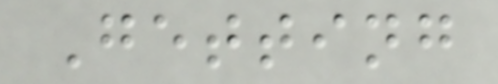Getting
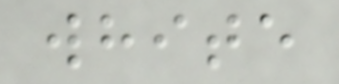white
